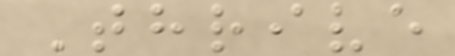Thrive
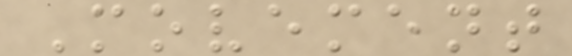Movement
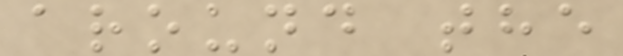around the
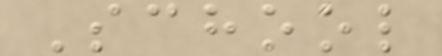School
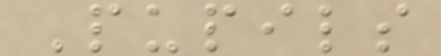Pupils
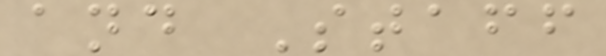and Staff
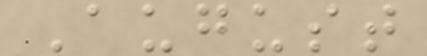August
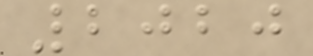2020
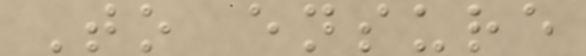To ensure
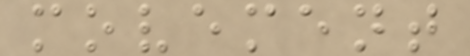movement
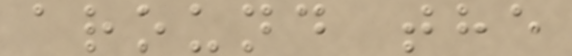around the
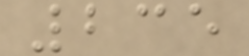235
